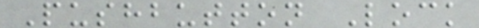Pushbutton Lock
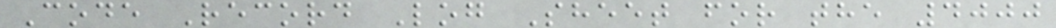Code Record Log Sheet for the 4000
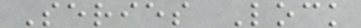Series Lock
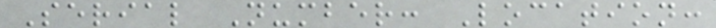Serial Number: Location:
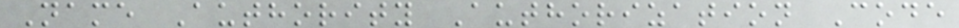Name Authority Authorization Code
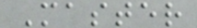Master
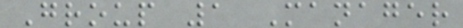Group 1 Manager
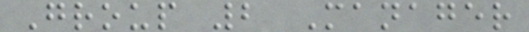Group 2 Manager
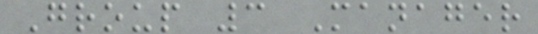Group 3 Manager
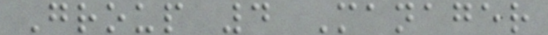Group 4 Manager
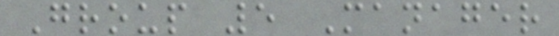Group 5 Manager
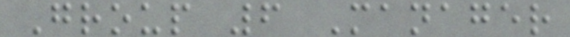Group 6 Manager
